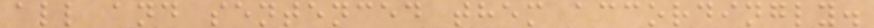all and sentenced them accordingly.
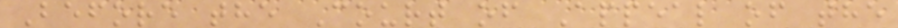Before the Court of Appeal of the
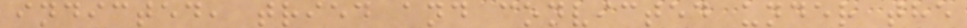indicted, tried and convicted under the
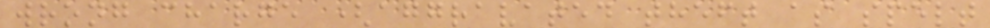wrong charge (aggravated theft as spelt
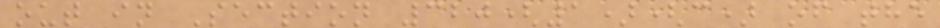out in Section 320(1)(c) of the
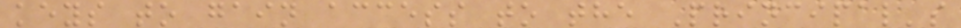keys to gain access to the Principal's
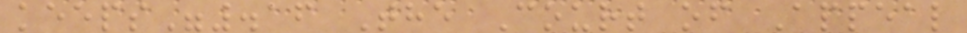keeps".16 The Court of Appeal
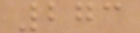273
